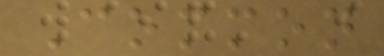Common
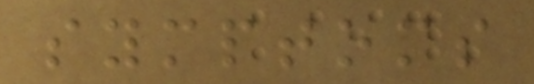symptoms
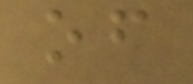of
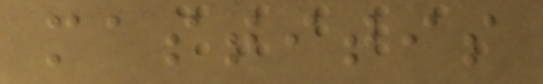mastitis
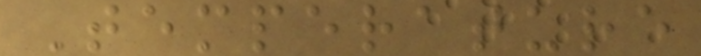Temperature
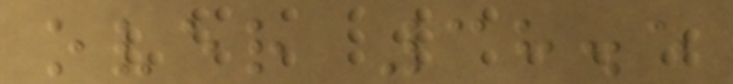over 38.5
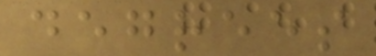degrees
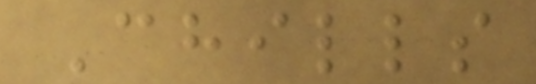Chills
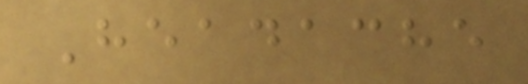Headache
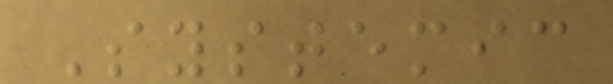Systemic
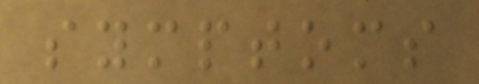symptoms
